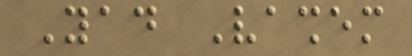Yad Vashem
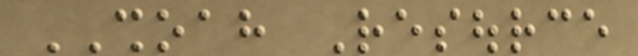SHOAH Resource
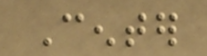Center
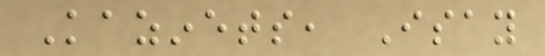Kazinets, Isay
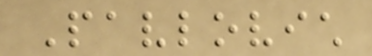Pavlovich
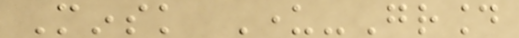Minsk Under-Ground
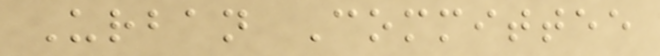Urban Committee
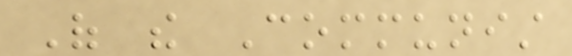Of the Communist
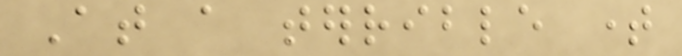At a terrible time
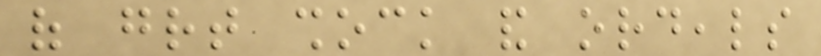of great shock and ordeals
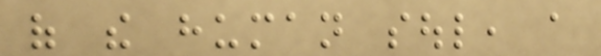of the human soul, a
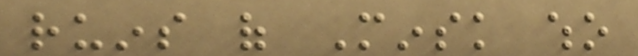ruins of Minsk who
